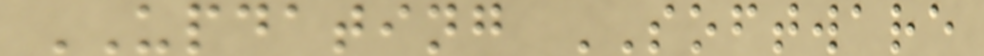UPDATING SOFTWARE
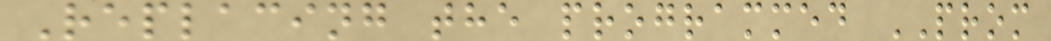Replacing the programmed PROM
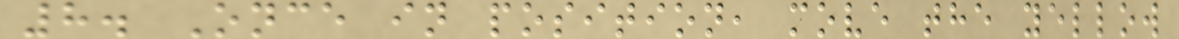8. Once in position, move the yellow
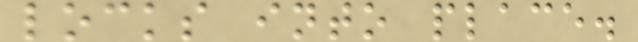locks into place.
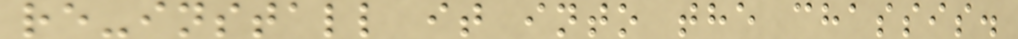re-install it into the chassis.
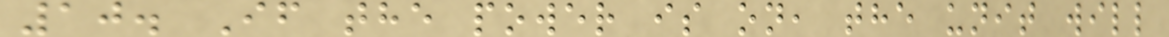10. If the power is on, the unit will
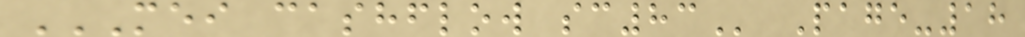MEI CASHFLOW SC83 Page-18
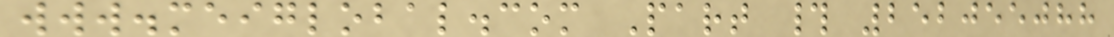www.meiglobal.com Part # 252055088
